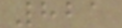821
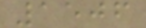1506
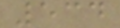534
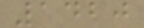1420
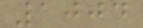1004
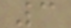3
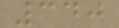340
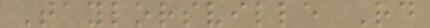Taylorsville Rd
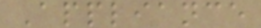Appliance
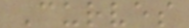Curves
